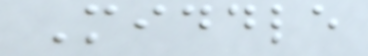Middle
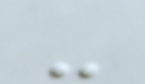-
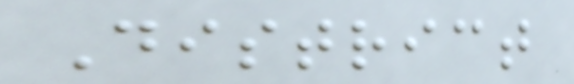District
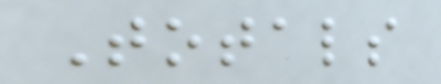Totals
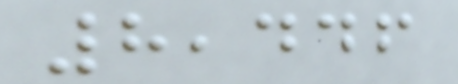8,446
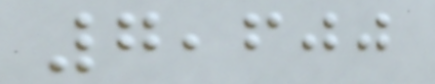7,600
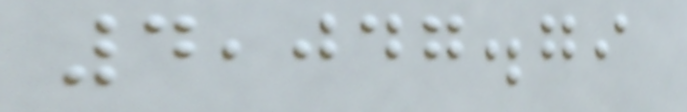4,047.79
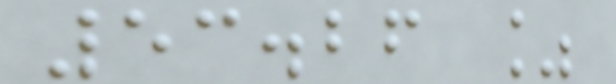53.26 %
